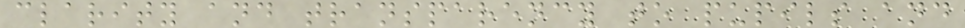clarity and transparency to pupils and
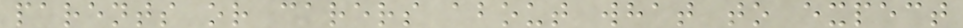parents or carers about what to expect
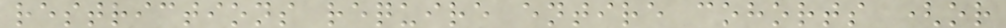restrictions require entire cohorts (or
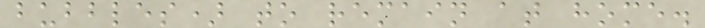bubbles) to remain at home.
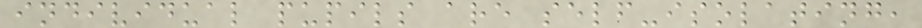individual pupils are self-isolating,
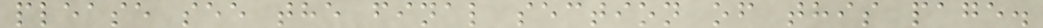please see the final section of this page.
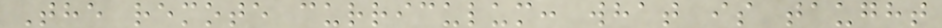The remote curriculum: what is taught
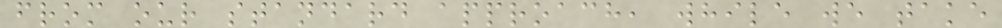from our standard approach, while we take
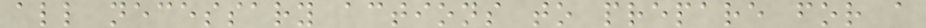all necessary actions to prepare for a
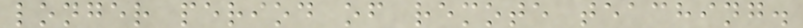longer period of remote teaching.
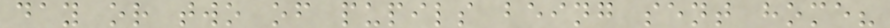day or two of pupils being sent home?
